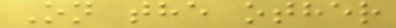On the other
